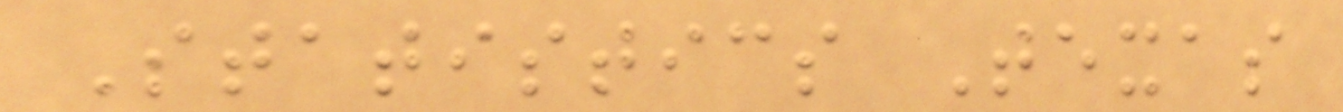Statistics Texas
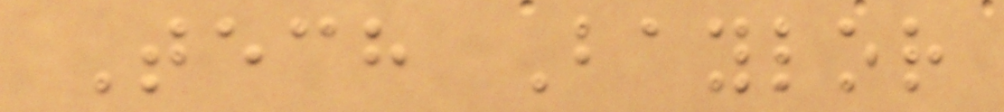Tech Baylor
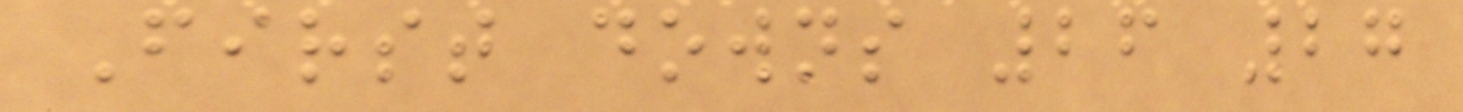First downs 26 27
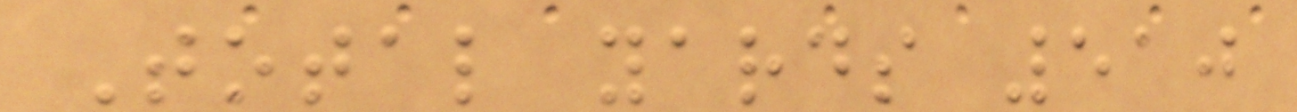Total yards 510
